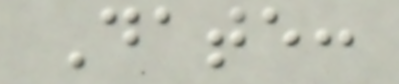Date:
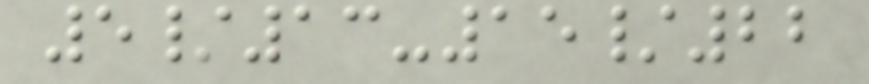5/13-15/22
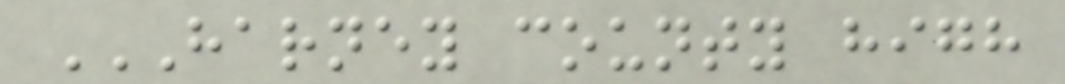HARNEY COUNTY HIGH
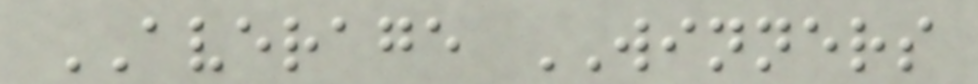AVERAGE WINNERS
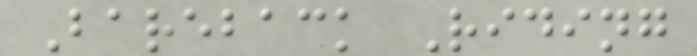Bareback Riding
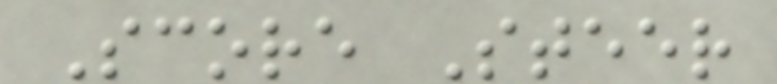Score Steer
